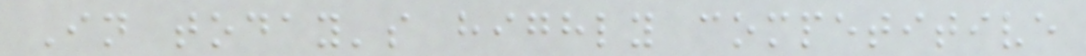In today's highly competitive
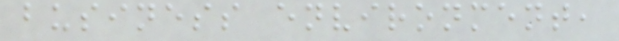business environment,
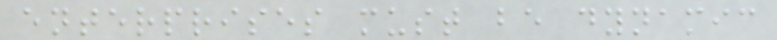enterprises must be dynamic
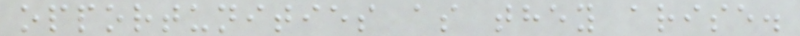opportunities as they arise.
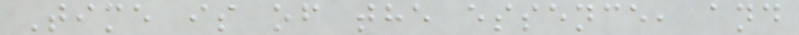Time is of the essence, and
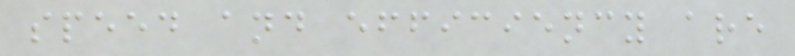speed and efficiency are
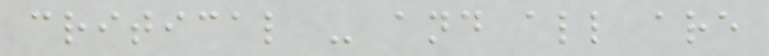critical - and all are
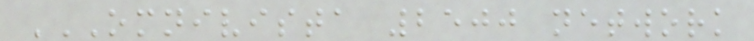OMNIVISTA 2500 NETWORK
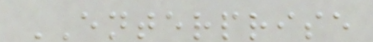ENTERPRISE
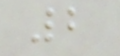2
